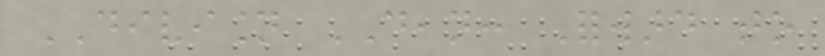DIVISION DEAN: Forward to
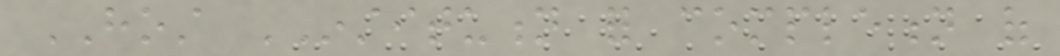HOST INSTITUTION for completion of
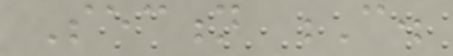Section C.
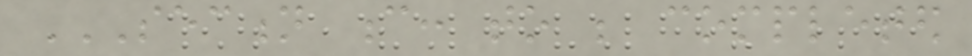SECTION C: TO BE COMPLETED
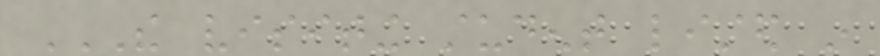THE VISITING STUDENT LISTED IN
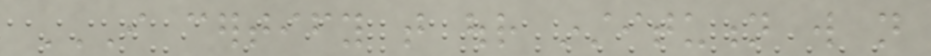I CERTIFY THAT OUR INSTITUTION WILL NOT
